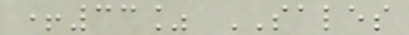+33% SALES
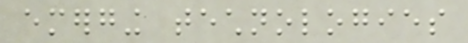emerging technologies
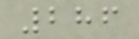286
